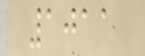1011
